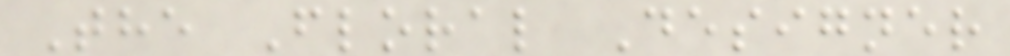The Floral Designer
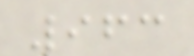963
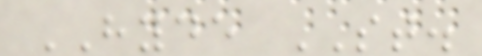HYDE ST.
